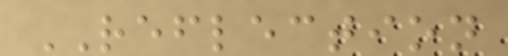REFLECTION
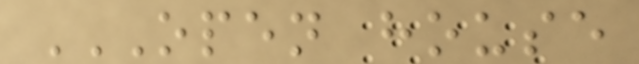OPEN HOUSE
